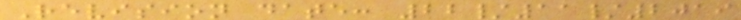Revision date: 22/11/2019
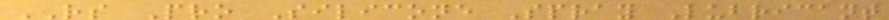RS Pro Silicone Spray Lubricant
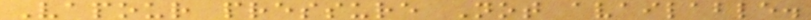Vapour pressure Not available.
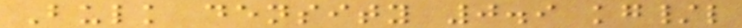Bulk density 0.9 kg/l
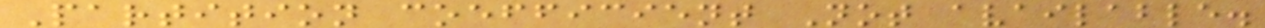Partition coefficient Not available.
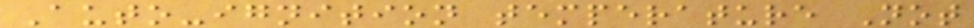Auto-ignition temperature Not
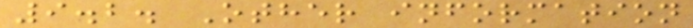9.2. Other information
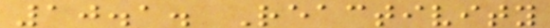10.1. Reactivity
